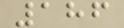186
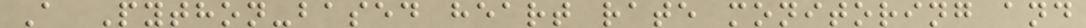A Python-based heart rate monitoring and
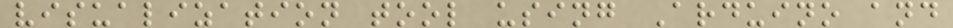visualization tool using Arduino and
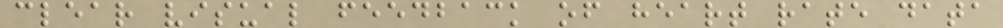clear visual feedback of heart rate data
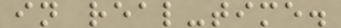in real-time.
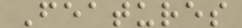Features
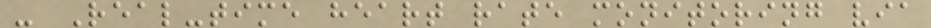- Real-time heart rate monitoring via
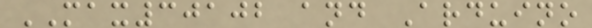MAX30102 and Arduino
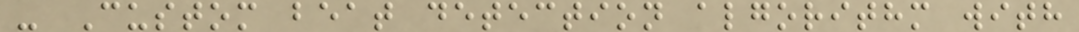- Custom beat detection algorithm with
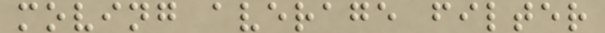moving average filter
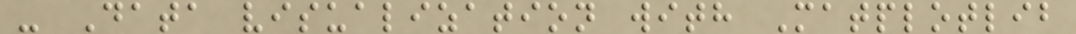- Data visualization with Matplotlib
